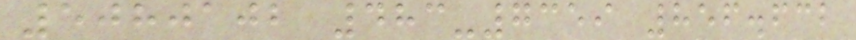5080102 483-7359 856.632
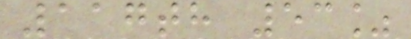117th 53%
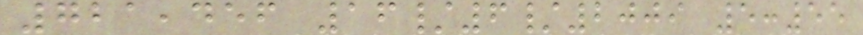721,456 16/6/2009 5:55
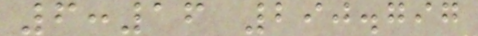6:16 290.797
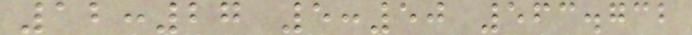12:27 5:50 563.732
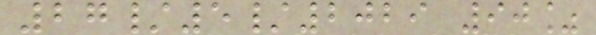27/5/2029 90%
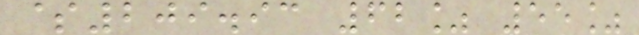$209.93 62% 55%
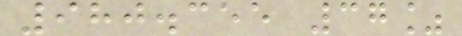980.355 37%
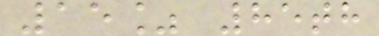15% 85th
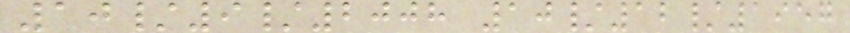10/9/2008 10/12/1957
